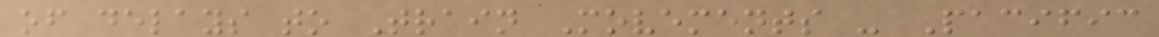of delays to Train Movements - Pacific
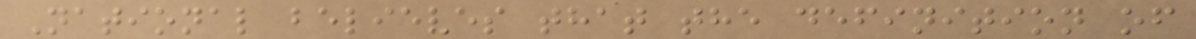National believes that the definition of
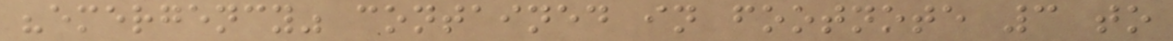"emergency" contained in footnote 3 to
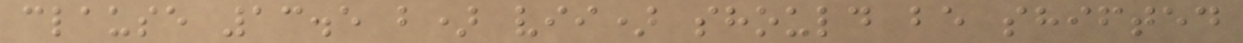clause 13.5 b) vii) should be shifted
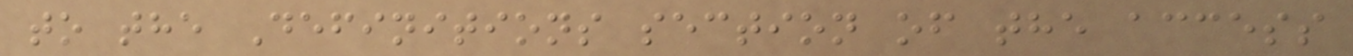to the Definitions section of the access
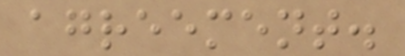agreement.
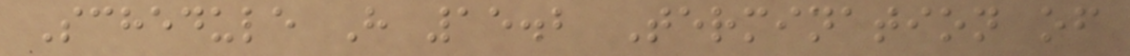Schedule H 15.2 Termination of
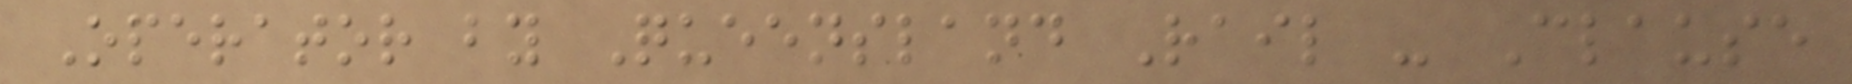Operator by Queensland Rail - Clause
